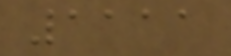1111
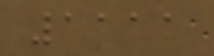1111
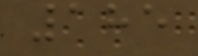185
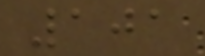101
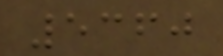5360
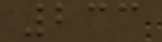233
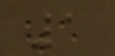1
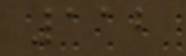112
